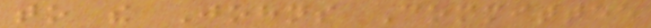to the Johns Committee
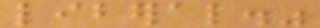liberal."
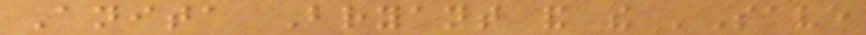Anita Bryant and the 'Save
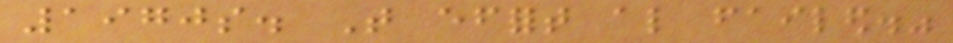1970s. That effort also failed."
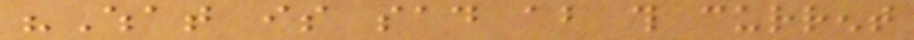"What is sad about this current
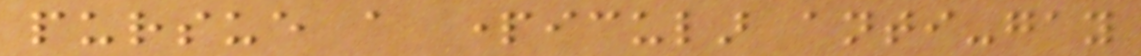pursue a particular anti-gay
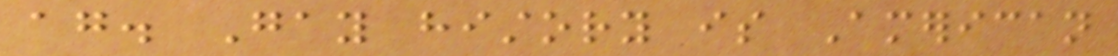again. Gay history is American
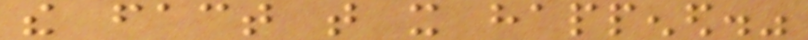the fact that it happened."
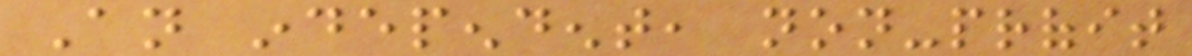An independent, non-profit
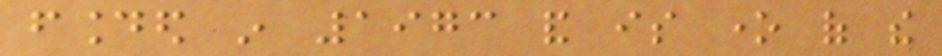founded in 1973 and is one of the
